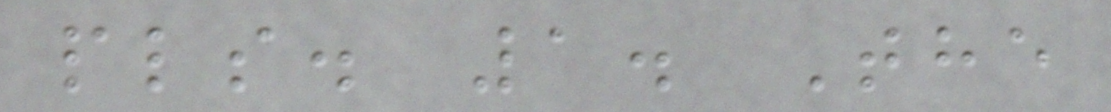pls. 1. The
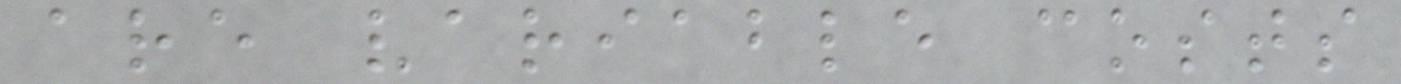are variable costs
